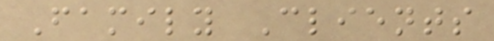Family Clients
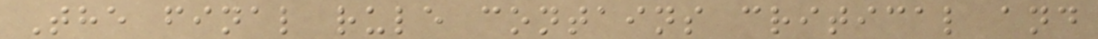The final rule contains critical and
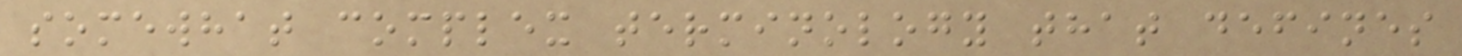somewhat complex terminology that defines
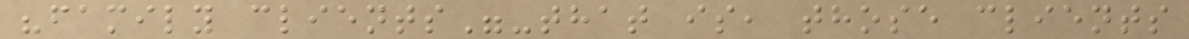"family clients"-that is, those clients
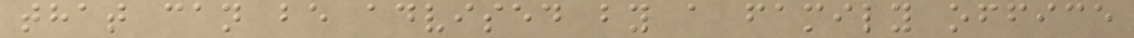that can be advised by a family office
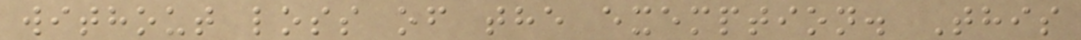without loss of the exemption. This
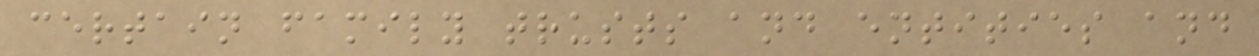certain family trusts and entities and
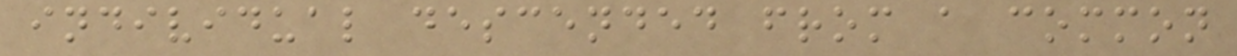individual descended from a common
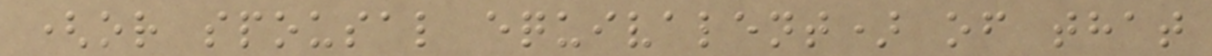(or spousal equivalent) of that
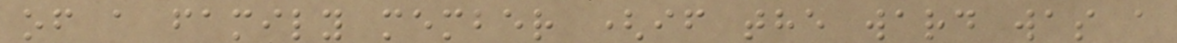of a family member (if the ward was a
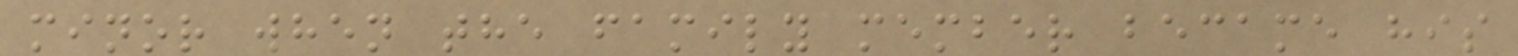minor when the family member became his
